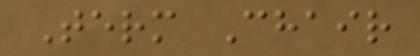Term Chair
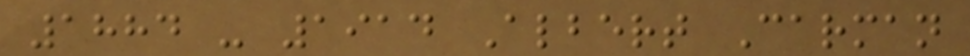1884 - 1914 Albert Carman
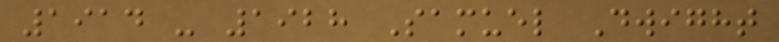1914 - 1928 Samuel Dwight
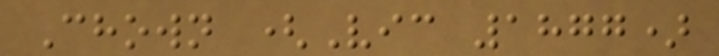Chown (Vic 1877)
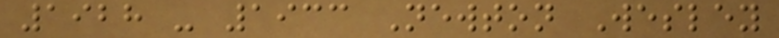1928 - 1933 Newton Wesley
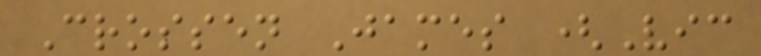Crossen James (Vic
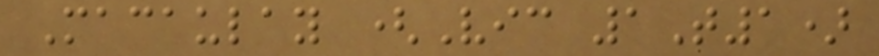Macaulay (Vic 1T1)
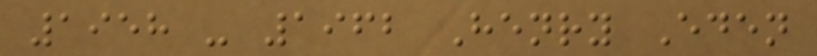1958 - 1962 Henry Eden
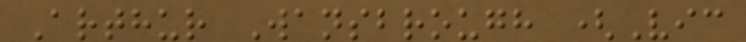Arthur Wansbrough (Vic
